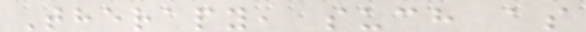Therapy, such as
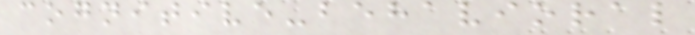cognitive-behavioral
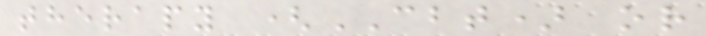therapy (CBT) or
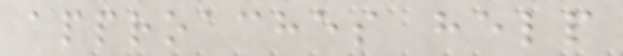approaches help
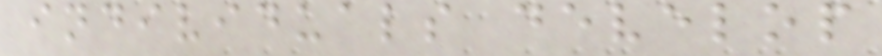individuals develop
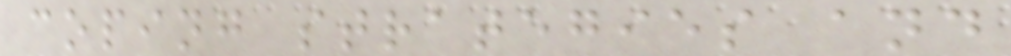coping strategies and
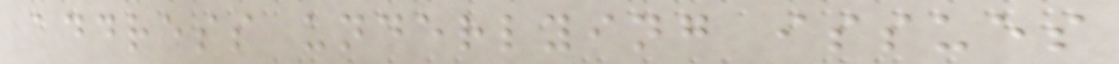address underlying issues
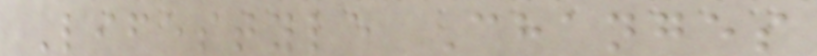Lifestyle Changes
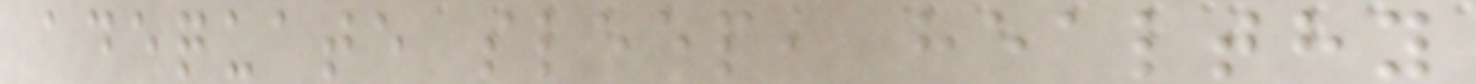adequate sleep, healthy
